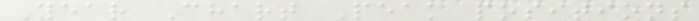Year Chart Peak positions
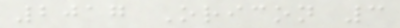2017 Oricon 3
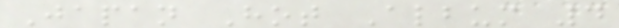Japan Hot Album 4
